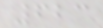623
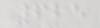625
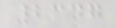2347
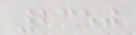2350
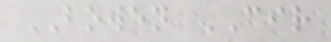BOWEN CIR
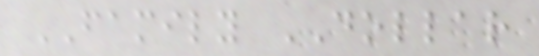FAMILY DOLLAR
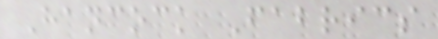Hancock Fabrics
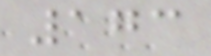173
